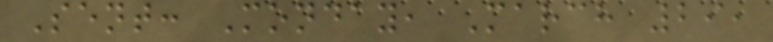Sent: Monday, March 29,
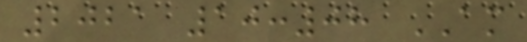2021 10:08 AM
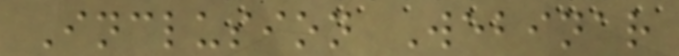Inclusion Webinar
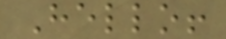Hello!
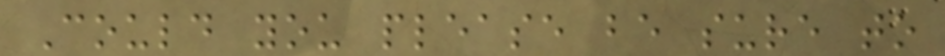Could you please be sure to
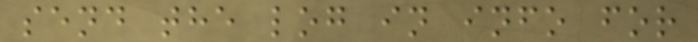send the log in info for
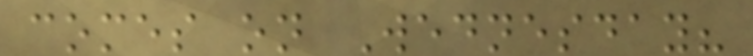comes on Wednesday?
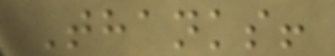Thanks!
